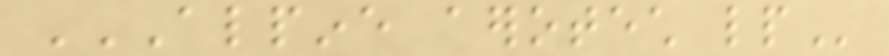ALPINE AEROTECH LP
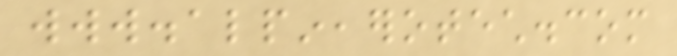www.alpineaerotech.com
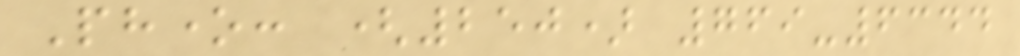Phone: (250) 769-6344
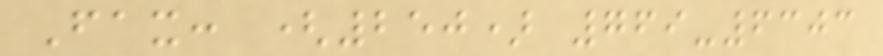Fax: (250) 769-6303
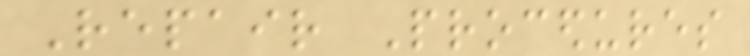Repair Procedures
